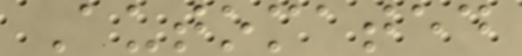Automated
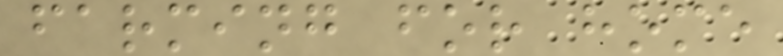farming for home
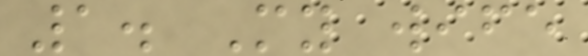1. My wife
